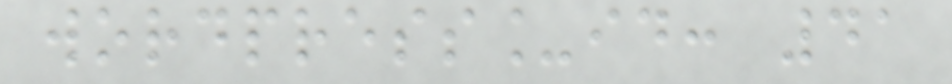wordpress_id: 41
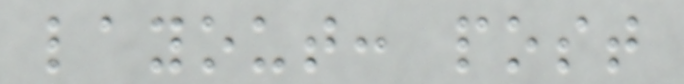layout: post
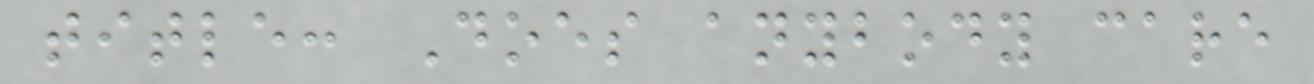title: Does anybody care
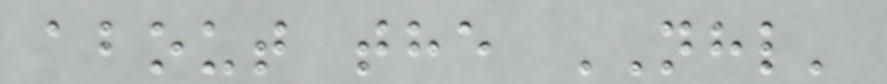about the NHL'
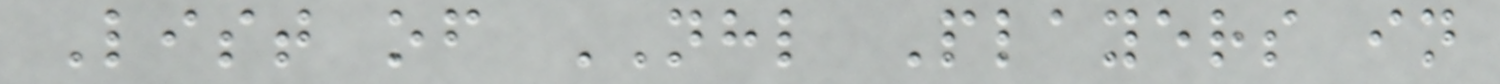List of NHL Players in
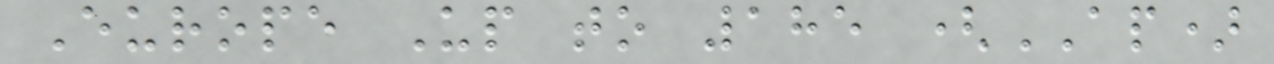Europe Up to 185 (AP)
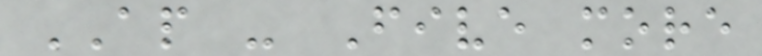AP - Five more
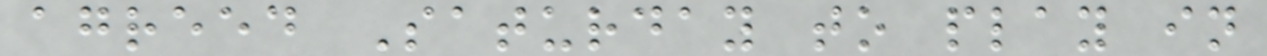agreed Saturday to play in
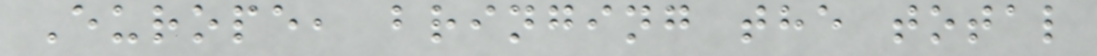Europe, bringing the total
